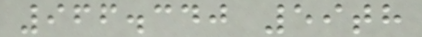966.340 59th
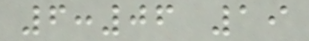6:06 19
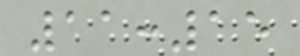11:15
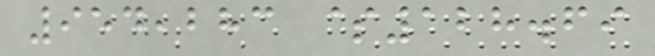954,283 $128.69
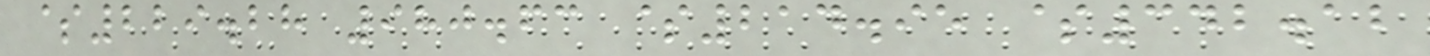$229.28 980.63 $214.95 $342.12
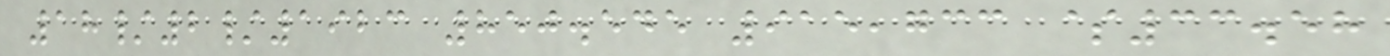18/2/1923 850.545 915,733 $33.58
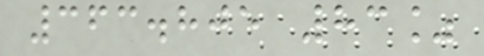363.805 83%
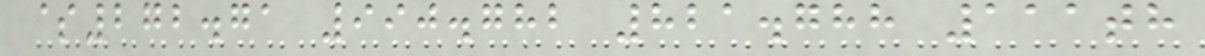$272.71 990.782 821.788 111th
